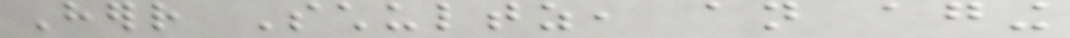Herr Schultz, an aging
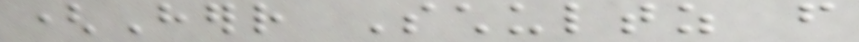(Herr Schultz from
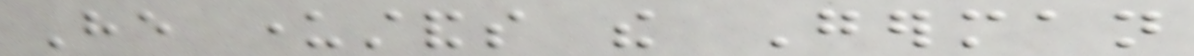He understands the German
